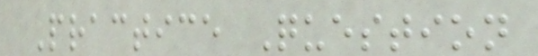Practice Question
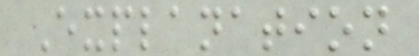Explanation
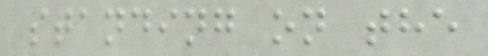standing on the
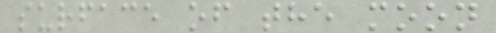surface of the moon
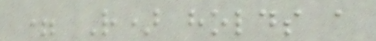= R) holds a
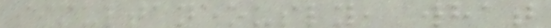simultaneously, what
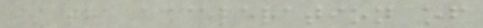is the acceleration of
